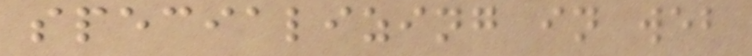specializing in web
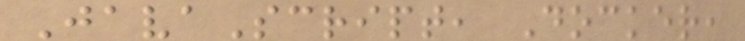JavaScript, Docker,
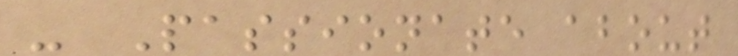- Passionate about
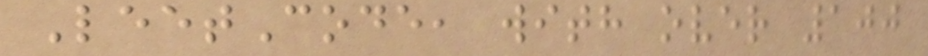LeetCode, with over 100
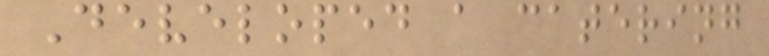Developed a catering
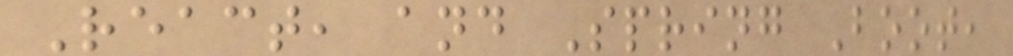React, and Spring Boot,
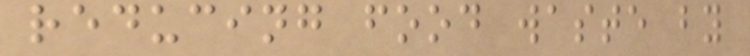reducing food waste by
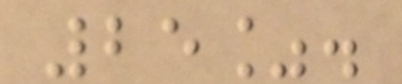25%.
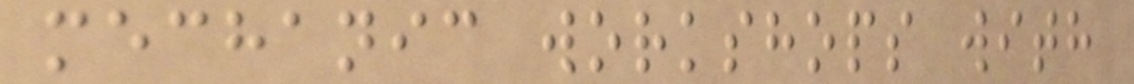mechanic workshops with
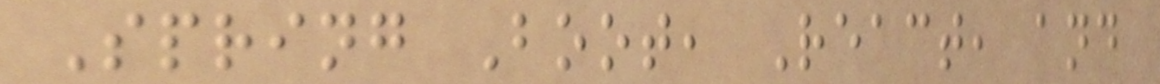Spring Boot, React, and
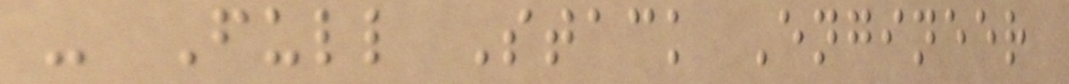- Full Stack Engineer
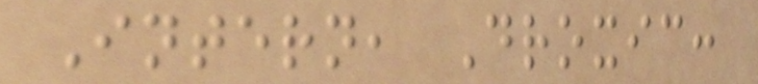Intern, Droxic:
